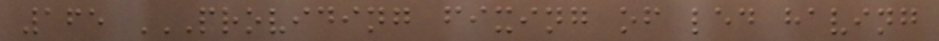165 PROVIDING FIXING OF LED HAVING
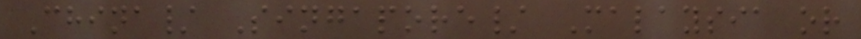China/ Singapore/ Malaysia or
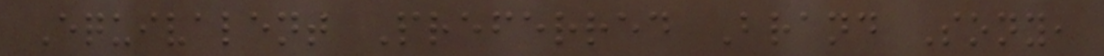Equivalent Preferred Brand Sony,
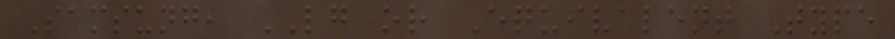Samsung, LG or Equivalent Type
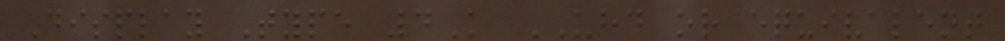Display Type 4K UHD or equivalent
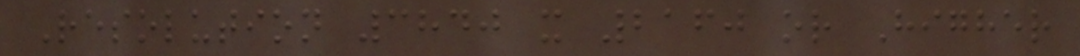Resolution 3840 x 2160 or Higher
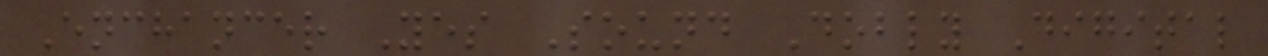Enchancer Yes Sound Dobly Digital
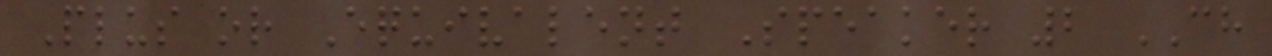Plus or Equivalent Speaker 2 CH
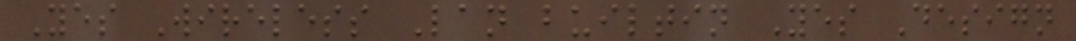Yes Wireless Lan builtin Yes Design
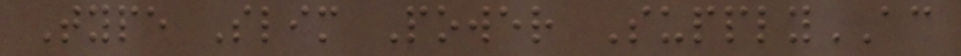Type Slim Power SupplyAC
